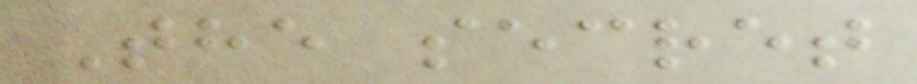The secret
